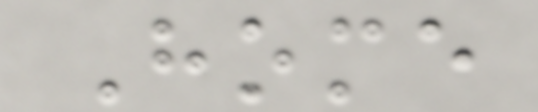Home
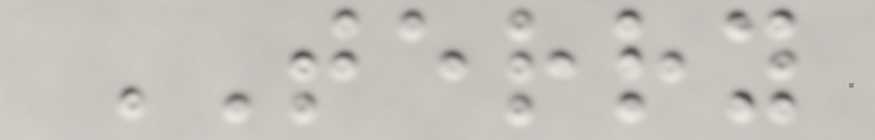TERRY
